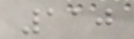110
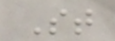St
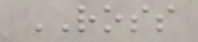ROSS
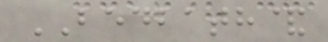BEDBATH&
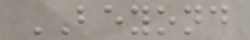BEYOND
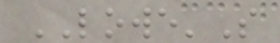LOWE'S
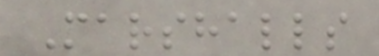Marshalls
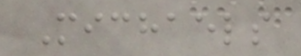Michaels
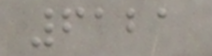6121
